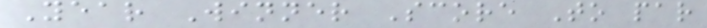Year Winner Score To par
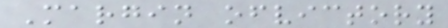Margin ofvictory
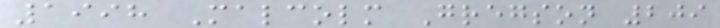1998 Malcolm Gregson 209
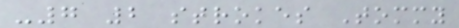-7 2 strokes Tommy
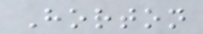Horton
